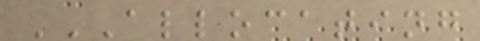ALLOCATING
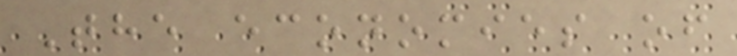The economies of
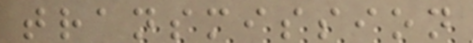transmission
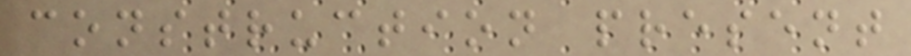construction present
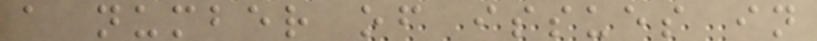a number of issues in
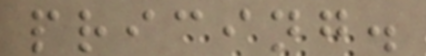pricing.
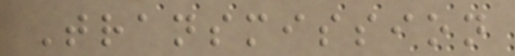Transmission
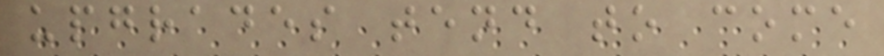upgrades tend to come
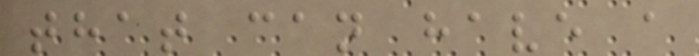that can have a
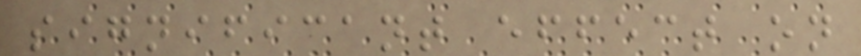significant effect on
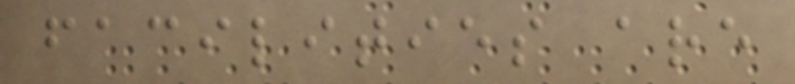facilities are
